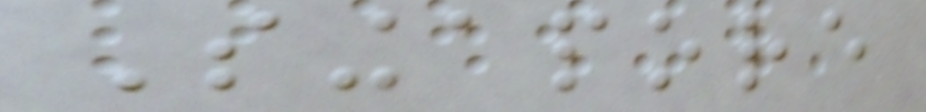Singapore
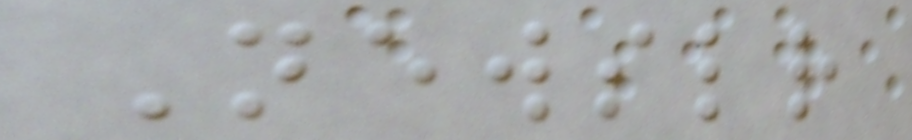Newsletter
